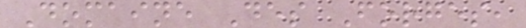Domaine Des Forges,
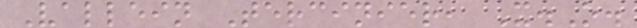Vallein Tercinier, X.O.
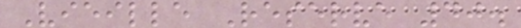Vieille Reserve 40.
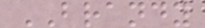BRANDY
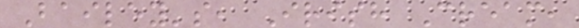Bailey's, Irish Cream,
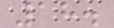18.
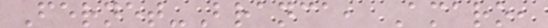Fernet-Branca, Amaro,
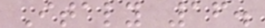Italy 16.
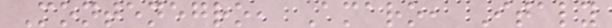Montenegro, Amaro, Italy
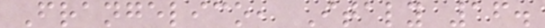Frangelico, Italy 16.
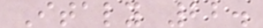Italy 22.
